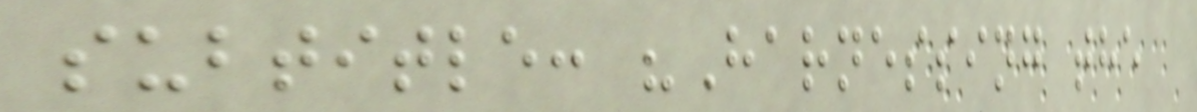subtitle: "Harnessing the
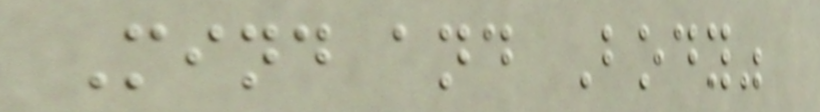Mind and Body"
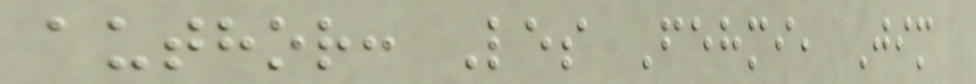author: Les Fehmi, Jim
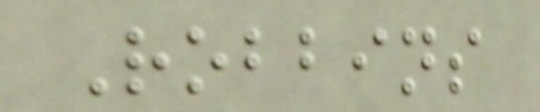Robbins
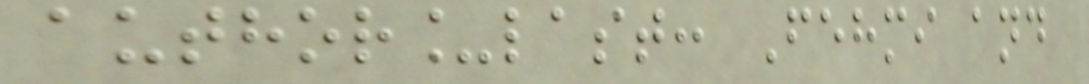author_last: Fehmi and
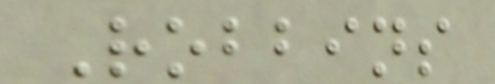Robbins
